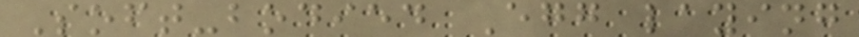Soft-bodied Egg laying
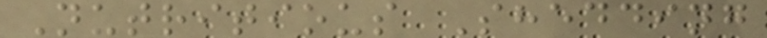Nutritious Shedding
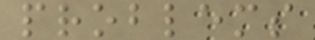problems
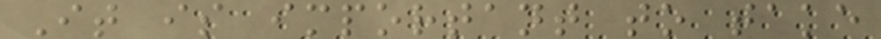It is important to take
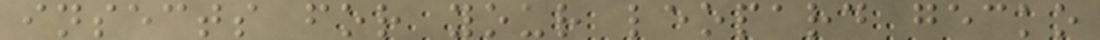insects for your leopard gecko
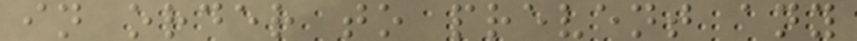in order to prevent any
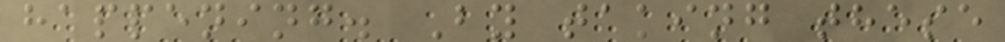happening. By taking these
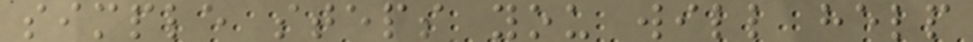simple steps you will help
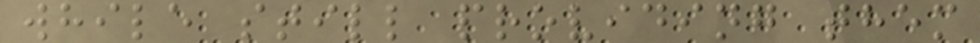while still providing them
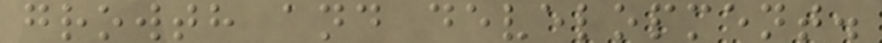growth and development.
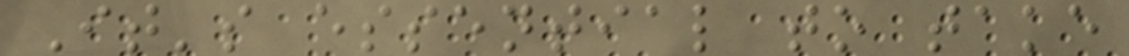It's essential to take
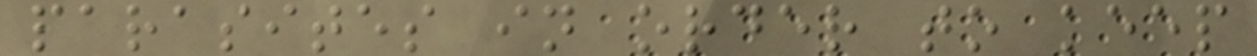parasites in order to keep
